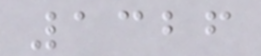1326
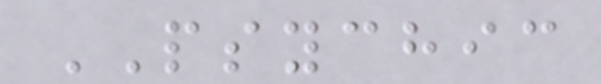PSYCHIC
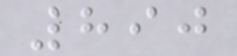890
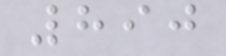890
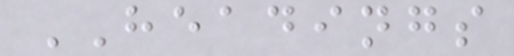HEADINGS
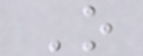O
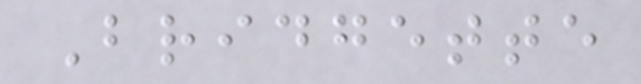Bridgette
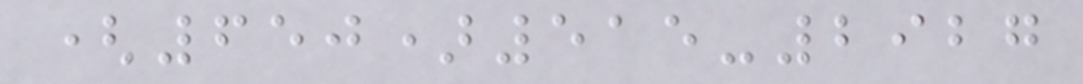(650)515-2927
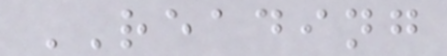READING
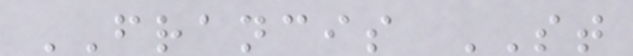FRANCIS ST
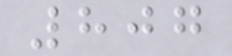807
